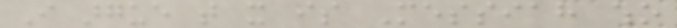I argue that it is Messiah who
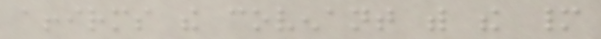affirms the covenant with the many
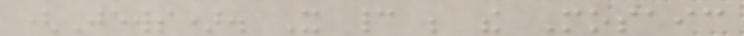(Jews). It cannot be the Mosaic
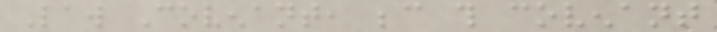Law Covenant, because this covenant
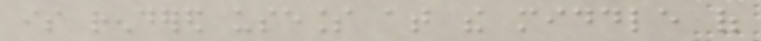is rendered useless at the middle of
